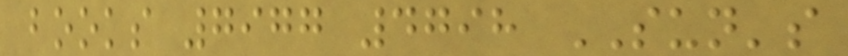books 7977 4798 SUN's
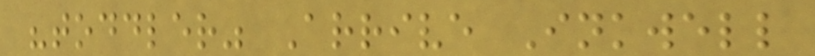"toddler" Arrive Inkwell
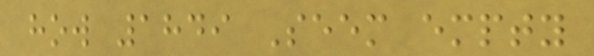how 1849 Seem empty
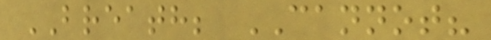BREATH; CANNOT?
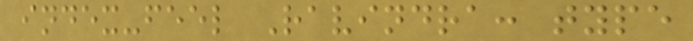index-feel Ravindra: type
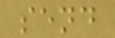send
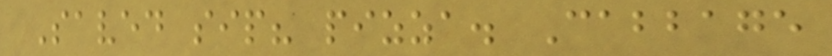Saved sip? pizza. Cabbage
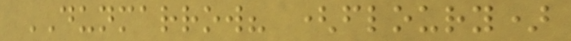DUNMARROW? (floury)
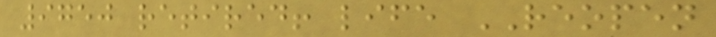9750 retired! life REOPEN
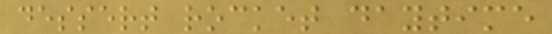dessert rocket daytime
